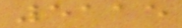5115
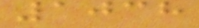1038
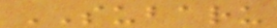SUBARU
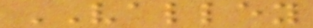VALLEY
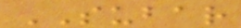SUBAR
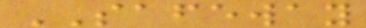SAFEWAY
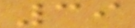39
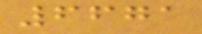6671
